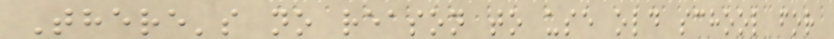There's no reason to use old school for
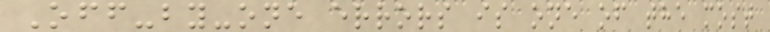Off-by-one errors is one of the most
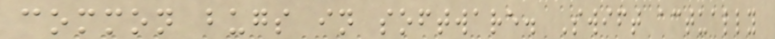common bugs in software. Swift actually
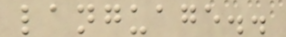language..
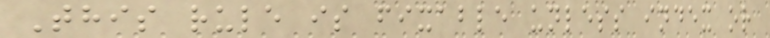This rule is fixable unless index or
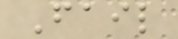Fail
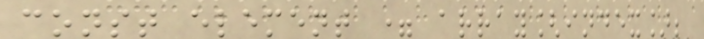const element = array[index];
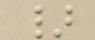}
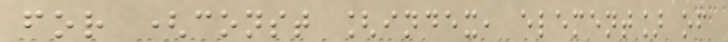for (const [index, element] of
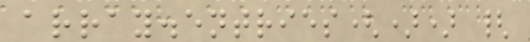array.entries()) {
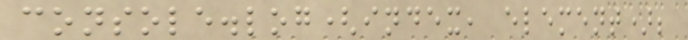console.log(index, element);
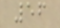56
